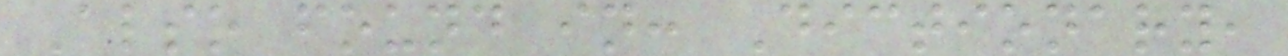Also found in: Dictionary,
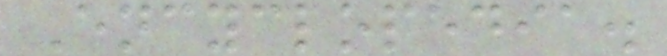Encyclopedia.
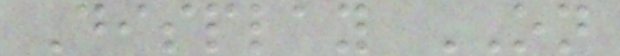Display ON
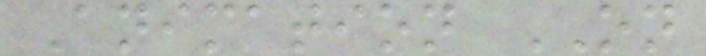Animation ON
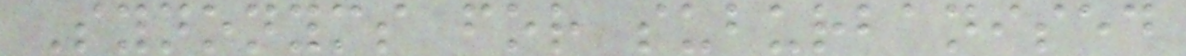Synonyms for suburbanised
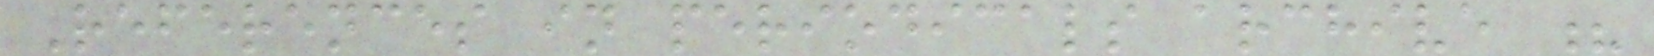References in periodicals archive ?
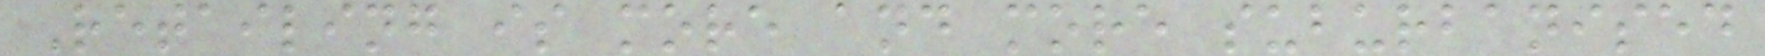Retailing is more and more suburbanised
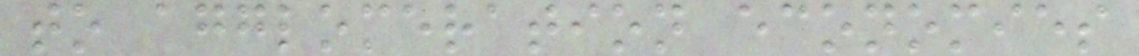to agglomeration economies
